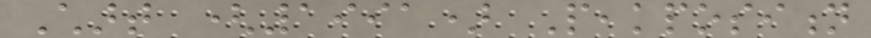Chart (1991) Peakposition
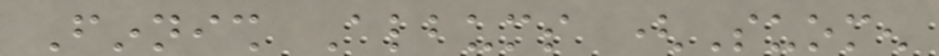Finnish Albums (Suomen
